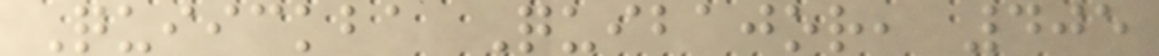Quiickba Quibajor, 405
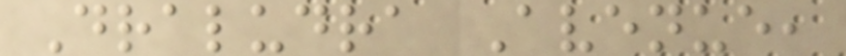Draludra Avenue,
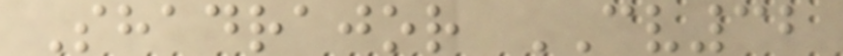Shadrajor CV32
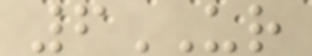6UR
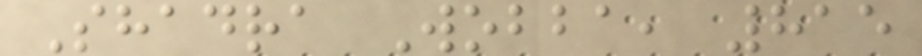Shadra Wobba, 815
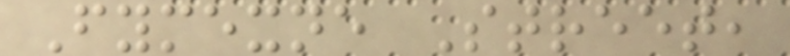Fymexne Street,
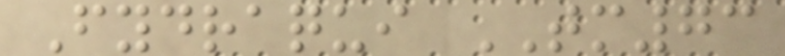Fydraqui TM73
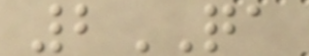2QA
